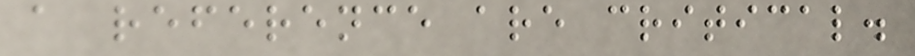a reference are critical.
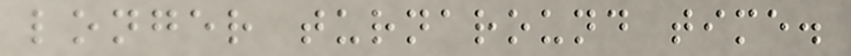longer turnaround time.
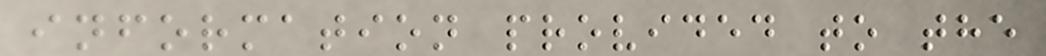information provided to the
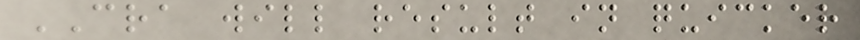CRA will result in quicker
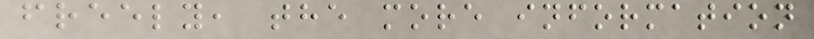freely, the more information
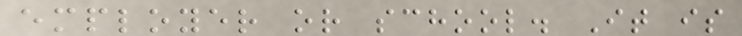employer or school. It is
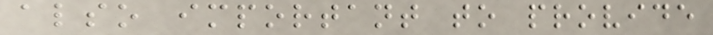also important to provide
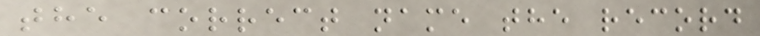the correct name the record
